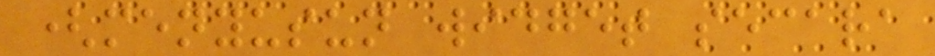(menyusun widget secara
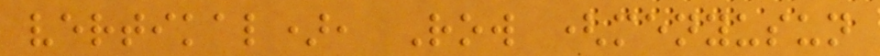vertikal), Row (menyusun
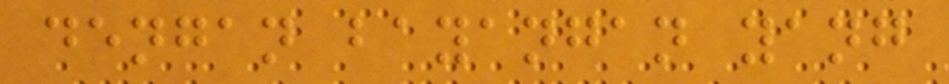dengan bayangan yang
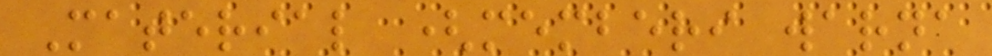Material (memberi warna
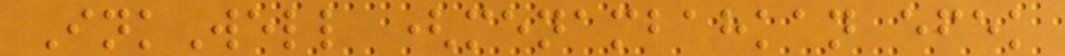InkWell (menambahkan efek
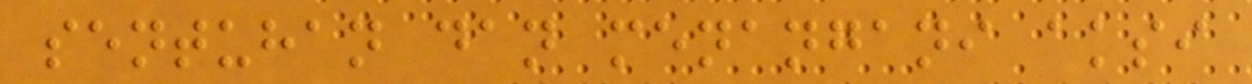sentuhan dan menangani aksi
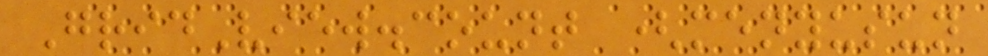GridView.count (menyusun
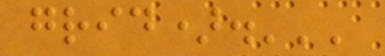grid).'''
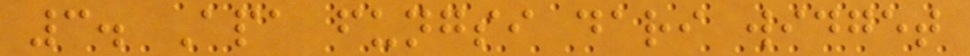3. Apa fungsi dari widget
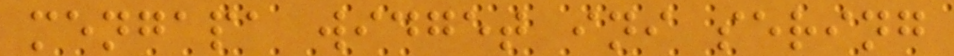mengapa widget ini sering
